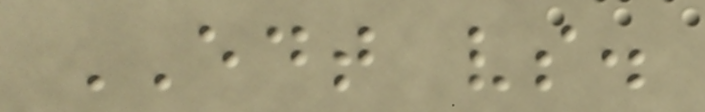EDT vs.
